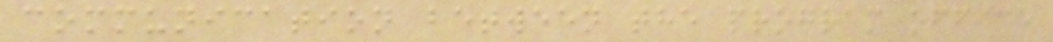communication between the program office
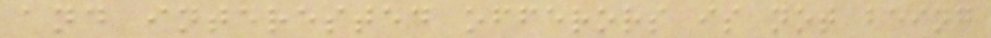and interested offerors is not being
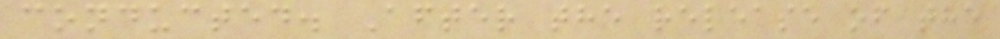conducted. After the release of the
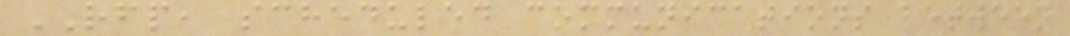RFP, scheduled communications between
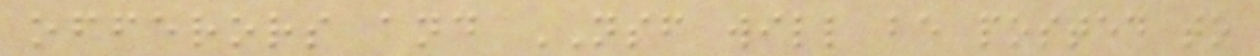offerors and NSF will be posted to
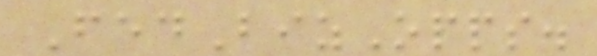FedBizOpps.
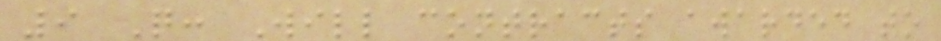9 Q: Will contracts awarded to
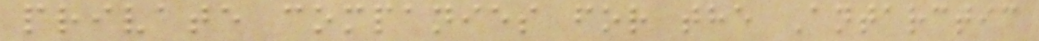private companies for the Antarctic
